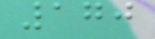170
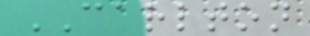CARLTON
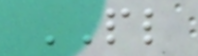PL
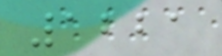1221
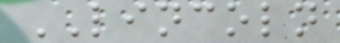LINCOLN
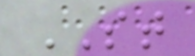ST
